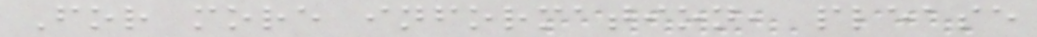For more information, please
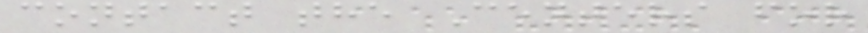contact the Centers for
